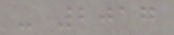- 2017
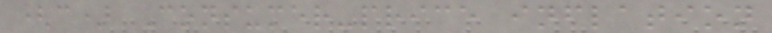(c) Consumer-price inflation
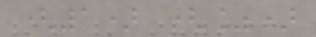(1) (%)
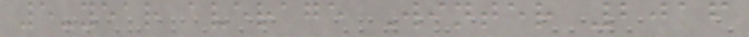5-year average Winter 2016
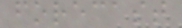forecast
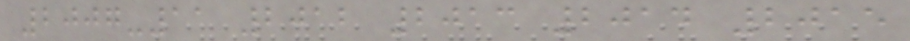2007-11 2012 2013 2014 2015
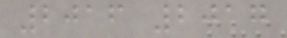2016 2017
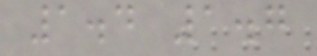1.4 1.7
